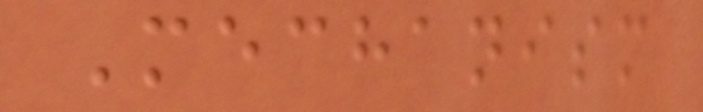Mechanism
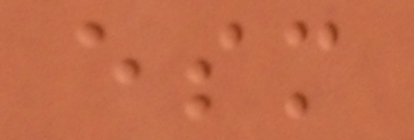esm
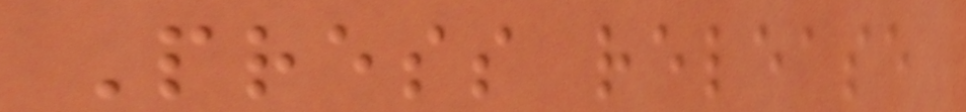Press release
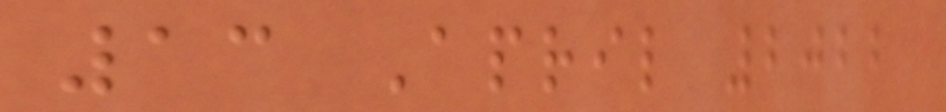13 April 2022
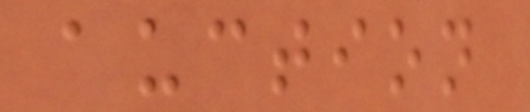auction
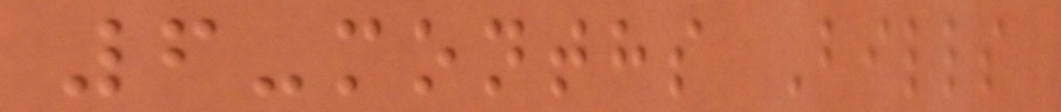6-months Bills
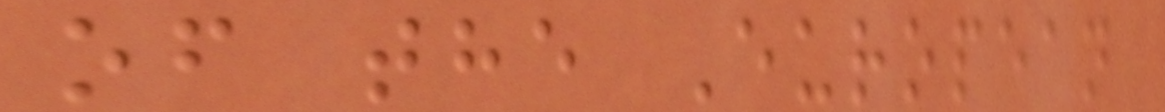of the European
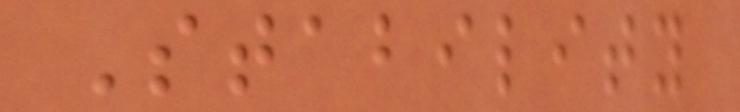Stability
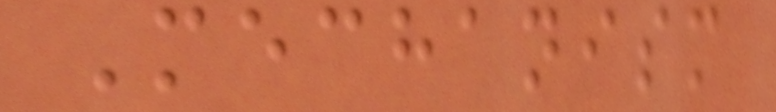Mechanism
